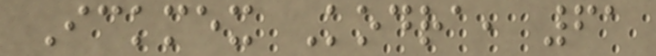Ickmex Kodra, 61
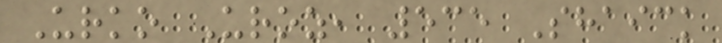Urko Uroz, 535 Shaick
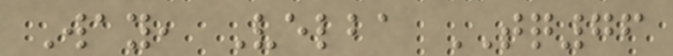Way, Velba TQ76
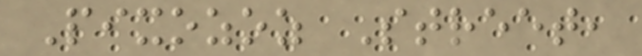Pixozoz Street,
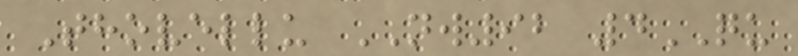Thovellu NW92 4QU
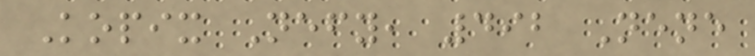Kopix Nefy, 492 Nene
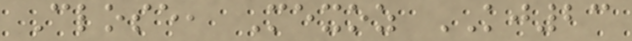Close, Mexoz KJ23
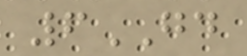6GD
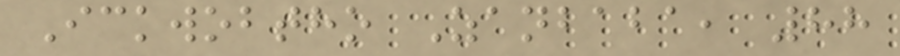Ickwobtho Zanbaba, 88
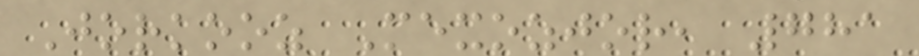Jorkooz Mexozjor, 781
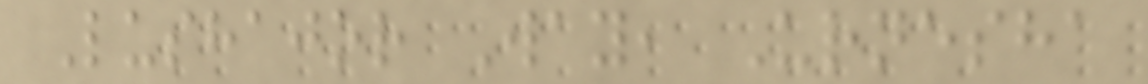Lushajor Way, Urnesha
